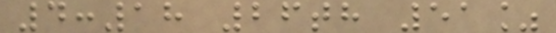4:18 26th 51%
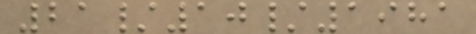21/10/1981
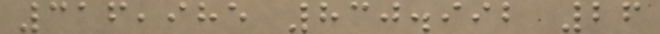316,985 830.992 26
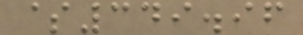$349.96
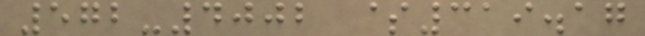572-4002 $319.17
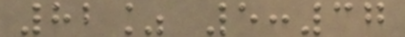82% 5:37
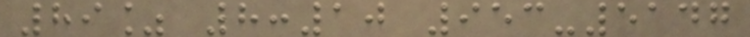89% 8:10 953-5147
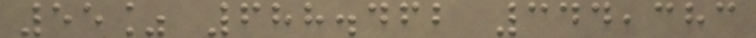55% 688.462 344,383
